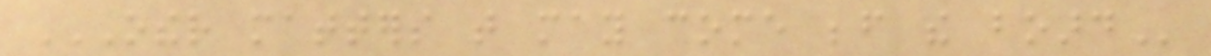OTHER MATTERS THAT MAY COME BEFORE THE BOARD
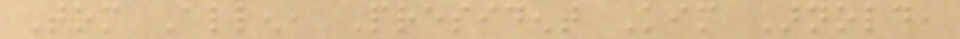Tom Allen, President Kim Arnold,
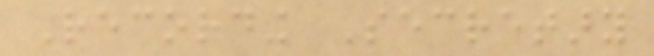Recording Secretary
